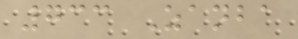733 Zanba
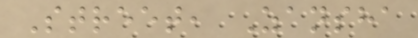Street, Zansha
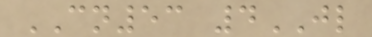CN53 4JL
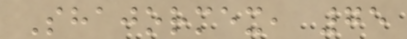Shajormex, 75
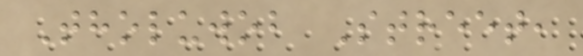Tholuwob Street,
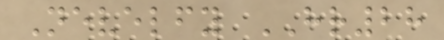Nevelfy HR28
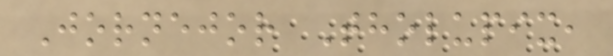Jornejor Tholupix,
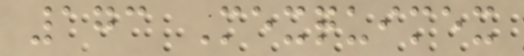173 Mexquimex
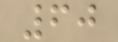60
